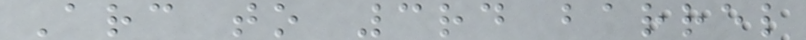Arc to 3rd barrel
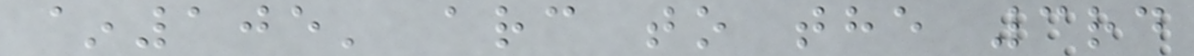~105' arc to the 3rd
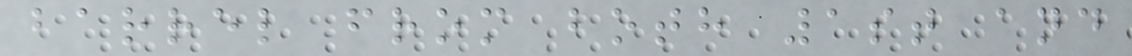barrel from both 1st and
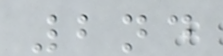2nd
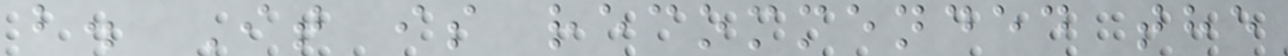b. It is recommended the
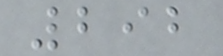292
